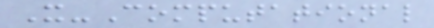X-Computational
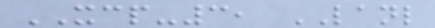XCP-3, LANL
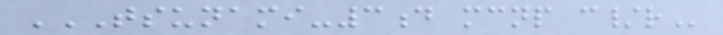TSUNAMI-3D MCNP C/R
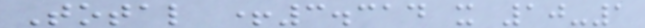Total +3.314 x 10-1
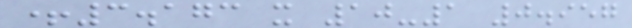+3.173 x 10-1 0.957
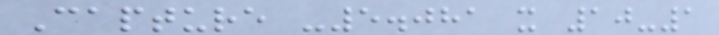Capture -5.081 x 10-1
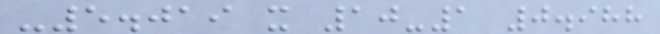-5.019 x 10-1 0.988
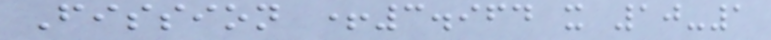Fission +3.964 x 10-1
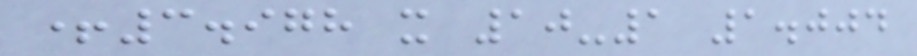+3.978 x 10-1 1.004
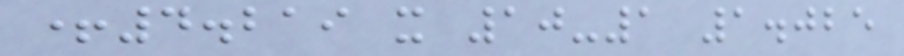+4.219 x 10-1 1.025
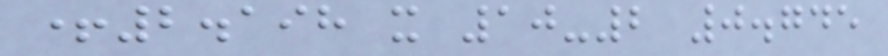+2.198 x 10-2 0.745
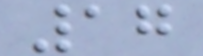17
